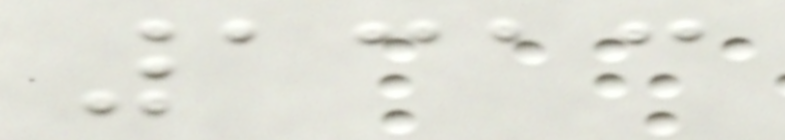1313
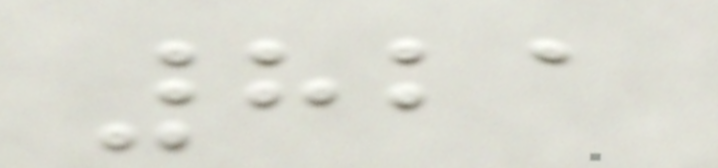821
